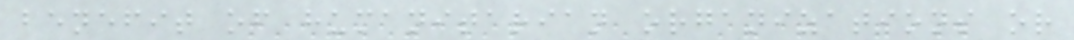benefit of humanitarian organizations or
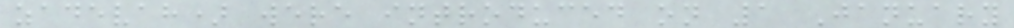zadevah) were introduced on 1 January
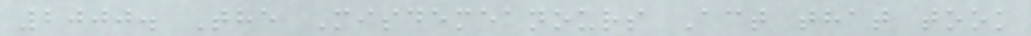2000. The Misdemeanours Act that took
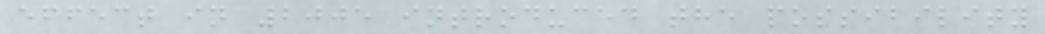effect in 2005 introduced the possibility
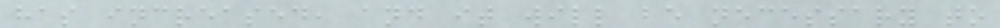has increased, and it will be necessary to
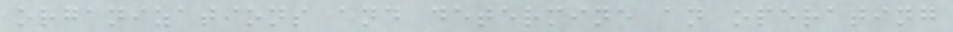organizations and determine an operating
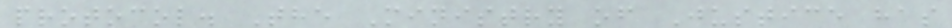protocol. The Ministry of Justice has
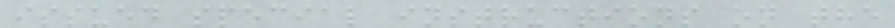issued special instructions on the
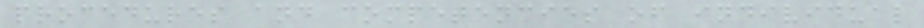procedures and competencies of individual
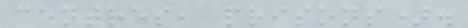centres, prisons).
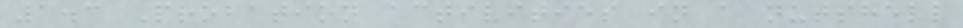1.3 Probation activities in a nutshell
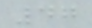47
